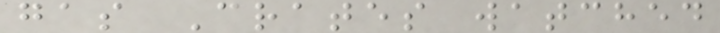gas Crates watched
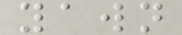yawn
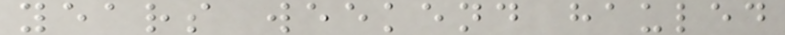years weekend hauled
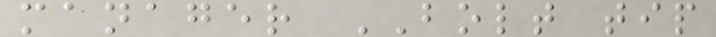manager BOLT tip
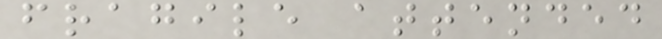fragile attended
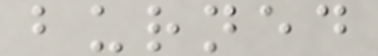burned
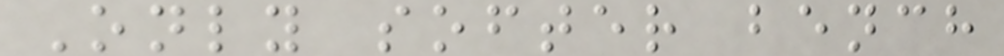Only softer bench
